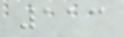113
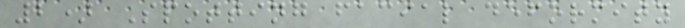2) Spotting facial deformity
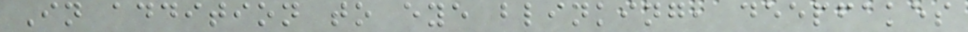In addition to eye blinking, deepfakes
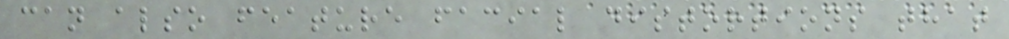can also feature facial distortions that
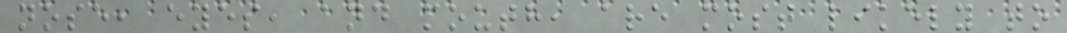nose, eyes, and mouth, are most likely to
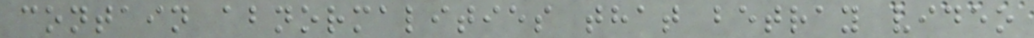contain abnormalities that betray video
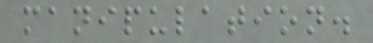manipulation.
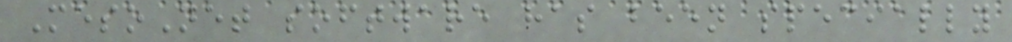MesoNet software has been specially
